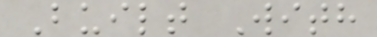Built With
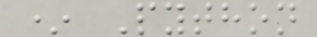* Python
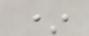*
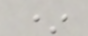*
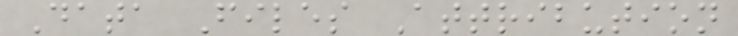Data Files Attribution
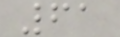61
